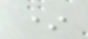*
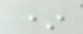*
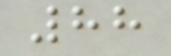88
